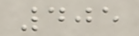405
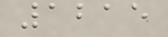1215
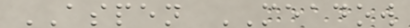ASPEN MEADOW
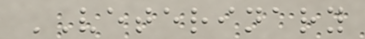VETERINARY
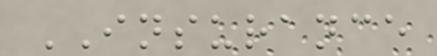INSURANCE
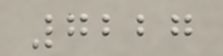7227
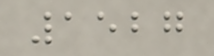1527
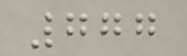777
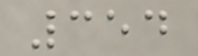354
